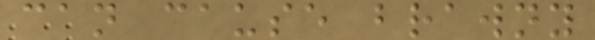can cause brawny
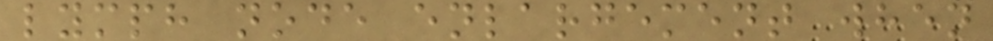lymph node enlargement when
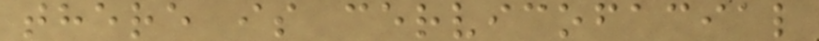there is cervicofacial
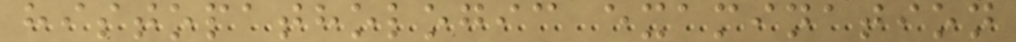histopathologic examination
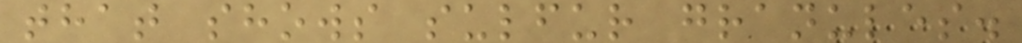that shows sulfur granules.
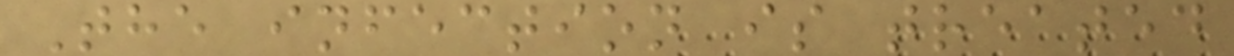The infection is treated
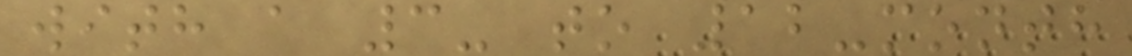with a 3- to 12-month
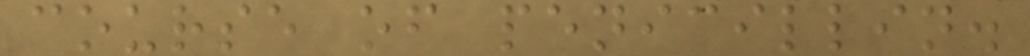course of penicillin.
